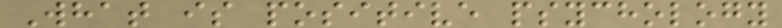What is positive psychology
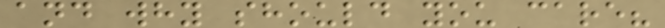and why should you care?
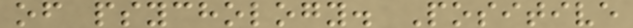of psychology. Positive
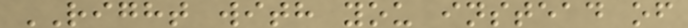RIGHT with you instead of
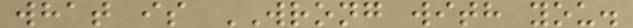what is WRONG with you.
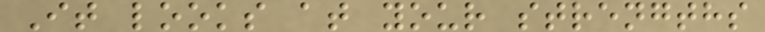It looks at your strengths
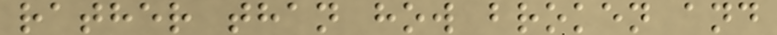rather than how broken and
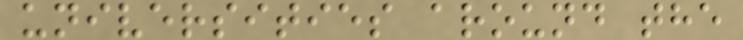universities around the
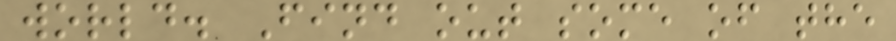world. Find out some of the
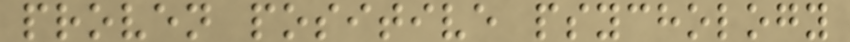proven positive psychology
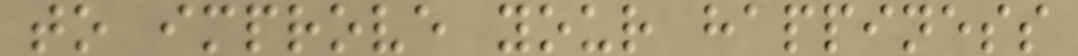to improve your happiness
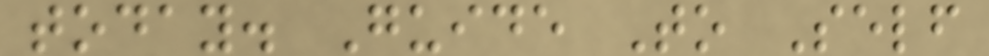today. Guide To Self
